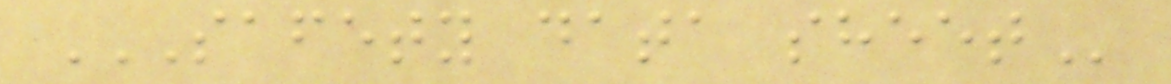SAFETY DATA SHEET
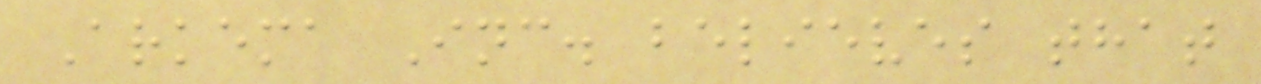Arkema Inc. believes that
